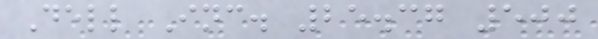Dell Inc. 25.37 500
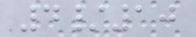4/10
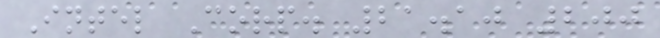Intel Corp. 21.10 200
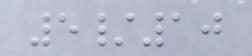5/10
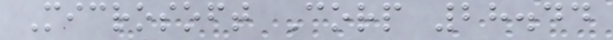Microsoft Corp 28.44
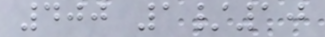400 1/10
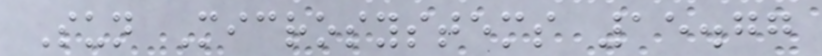Sun Microsystems 15.77
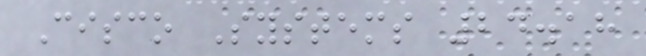Cisco Systems 24.18
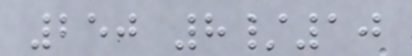250 8/10
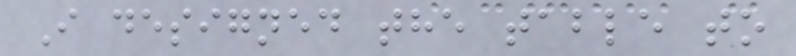I designed the table to
